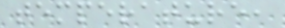temperature,
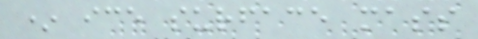* ice surface mass
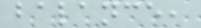balance,
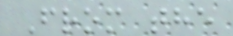From the
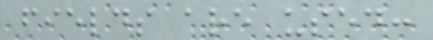fields are used:
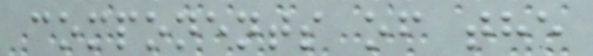components of the
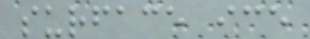surface ice
